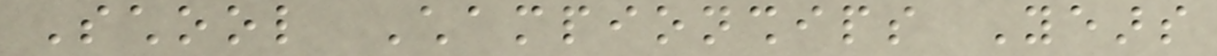School Championships Years
